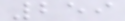259
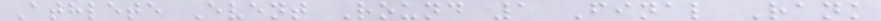Athlete Event Round 1 Final Rank
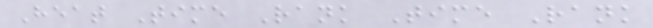Heat Time Rank Time Rank
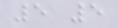5 5
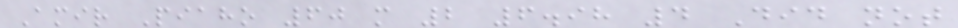Amir Piaho 60 m 2 6.98 4 Did not
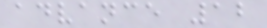advance 12
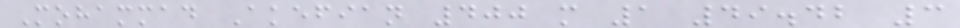Mohammad Akefian 400 m 1 49.42 3
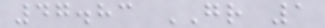47.83 GR 1
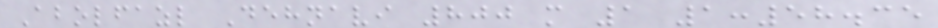Abolfazl Dehnavi 800 m 1 1:58.35
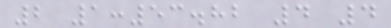2 1:53.82 4 4
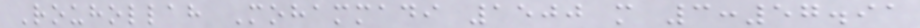Rouhollah Mohammadi 1500 m 3:57.91
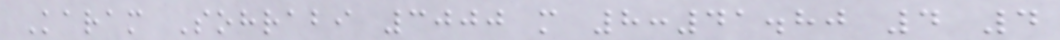Karam Sohrabi 3000 m 8:41.80 4 4
